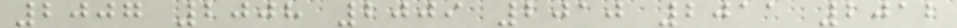2007 2008 2009 2010 2011 2012
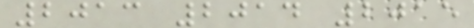2013 2014 2015
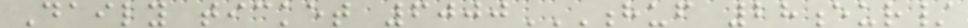Daily ticket 6000HUF 28EUR/
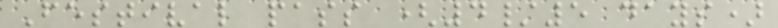Festival pass (4/5 days)
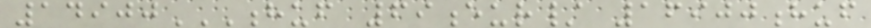14900HUF 69EUR/ 16900HUF
